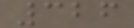326
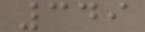349
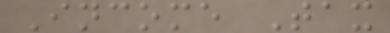Income Tax
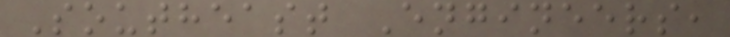Southeast Engineers,
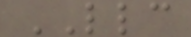LLC
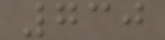730
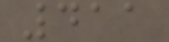411
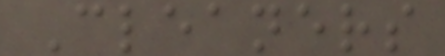Cleaners
